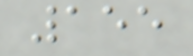155
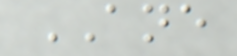ANE
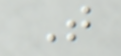T
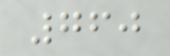760
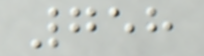758
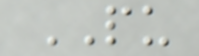PU
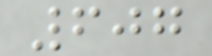607
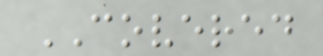COVERED
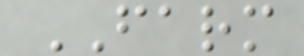FARM
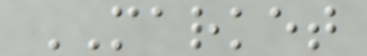MARKET
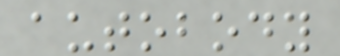autobody
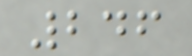246
